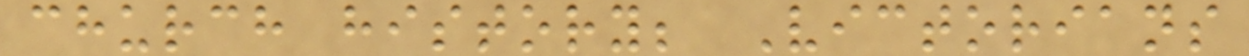church history; Victorians
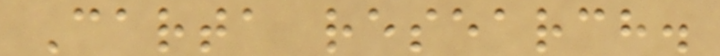Carta research.
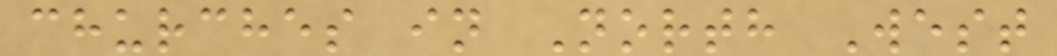churches in North West
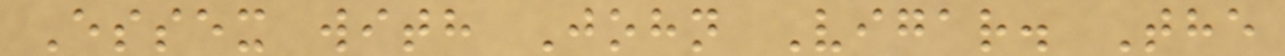Essex with John Vigar. The
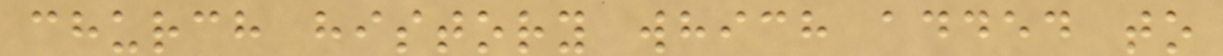church history which added to
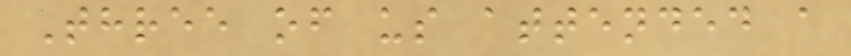Three of us attended a
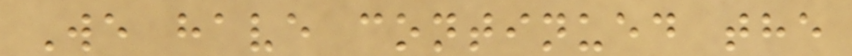We have continued the
